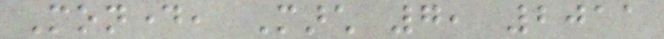Monday, March 7, 2011
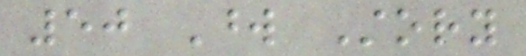50 Word Story
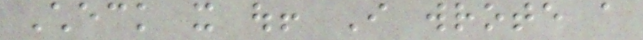Check it out! I wrote a
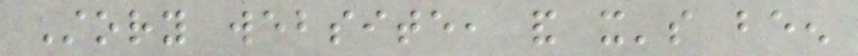Story website, and it's been
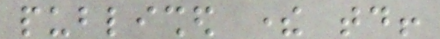published there today!
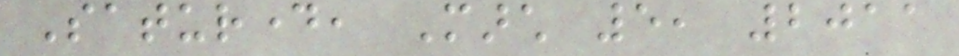Saturday, March 5, 2011
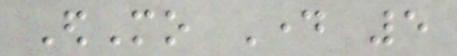EdMo Day 5
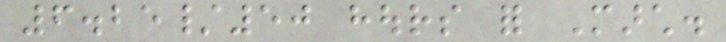6.25/50 hours for March.
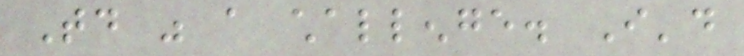Today was a challenge. I'd
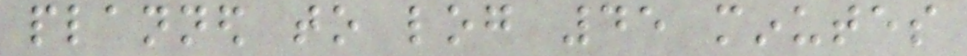planned to log 45 minutes
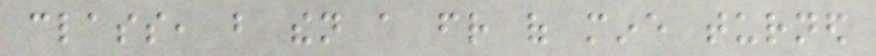class, but then a friend of mine turned
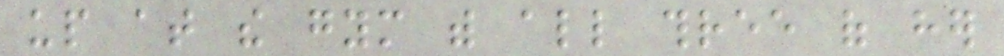up at the gym with all three of her
